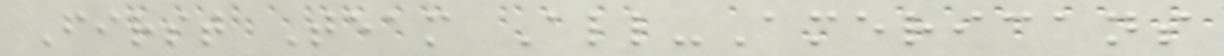First Team All-Americans
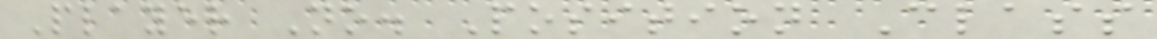Player No. Position Class
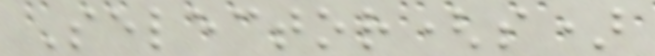Selector(s)
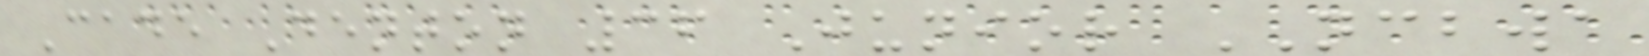Cade Denton 36 Junior NCBWA
